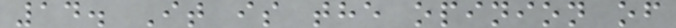14. It is the opinion of
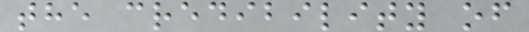the credibility of
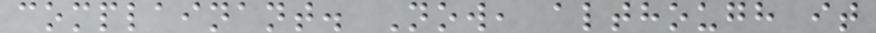complainant. Now, although it
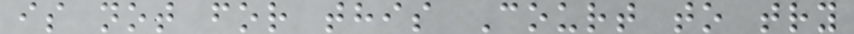is not for this Court to try
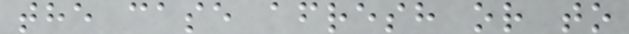the case afresh or to
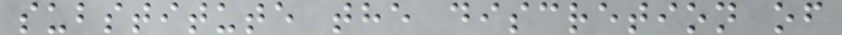substitute the discretion of
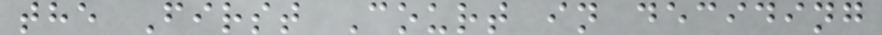the First Court in deciding
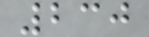230
